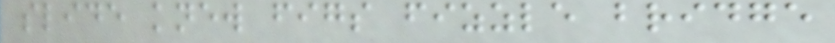slide knew figs fizzle bridge
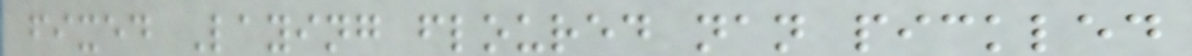fixed Laying floured nan pickled
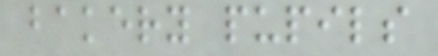bakery pupils
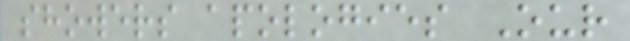showers apologies Our
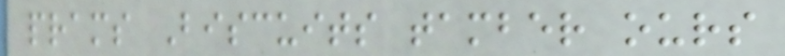prams Biscuits tamber ours
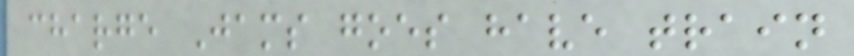charge Jams goes have train
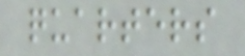quarters
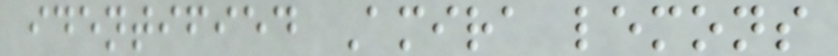identified Amira lemons
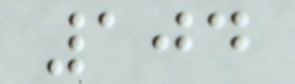104
